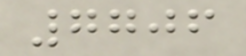7706
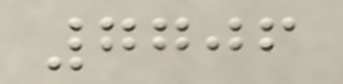7706
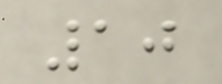10
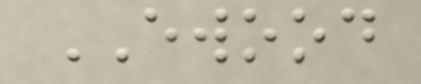EWOOD
